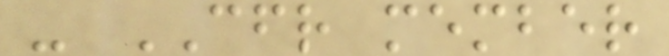- CFR member
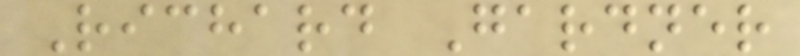Richard Gardner
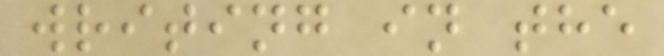writing in the
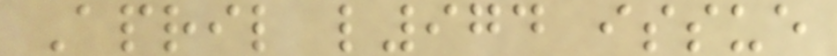April l974 issue
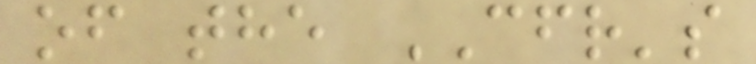of the CFR's
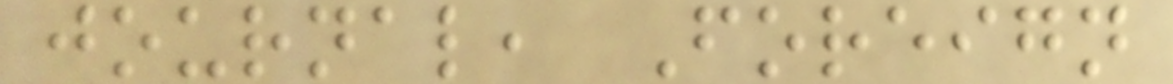journal, Foreign
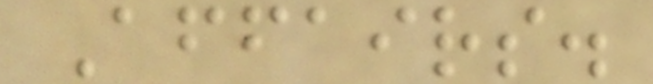Affairs.
